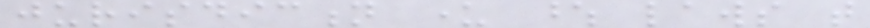jurisdiction under whose laws that
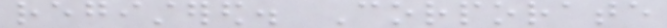registered. Corporate
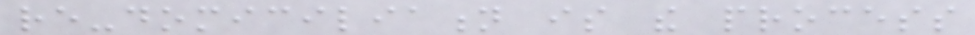re-domiciliation is the process
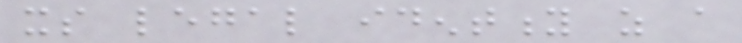its legal identity as a
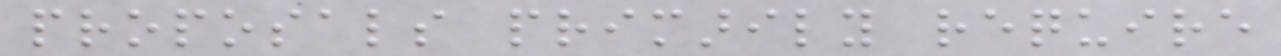proposals primarily require
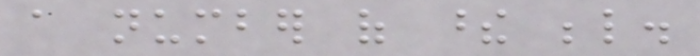a number of these below.
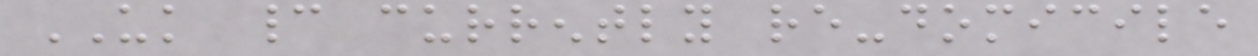UK cannot currently re-domicile
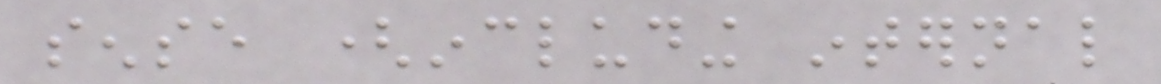sense (including internal
